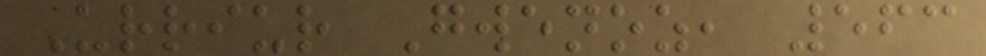Urriur Gwenoz, 563
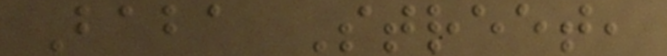Baba Street,
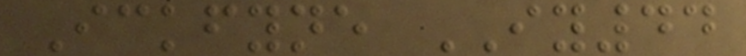Ickfyne IY44
